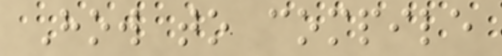How to compile
